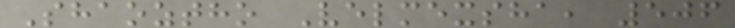Shaoztho Velmexsha, 506
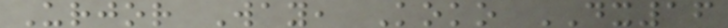Urjor Way, Koko DX16
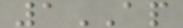1AP
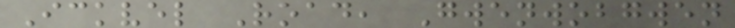Ickvel Road, Gwenwobgwen
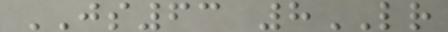JS63 8LR
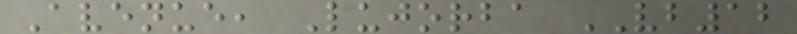Avenue, Lujorba VB12
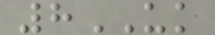8UK
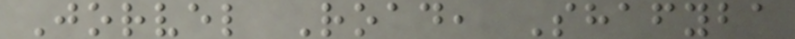Jorvel Road, Shafyba
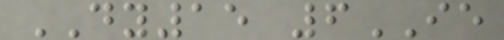DY15 6IE
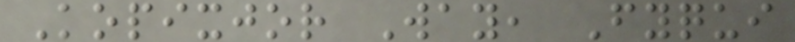Kopixjor Way, Fyqui
